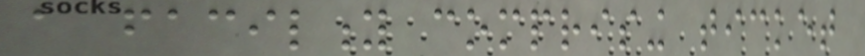a facility comprising ticket
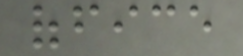office
